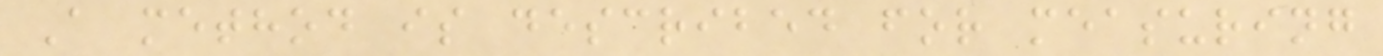A method is described for measuring
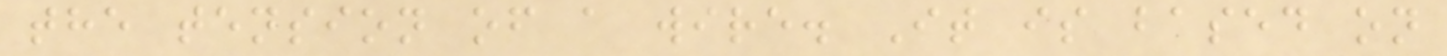the tension of a wire. It is based on
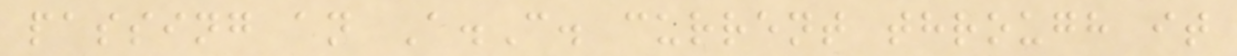passing an A.C. current through it
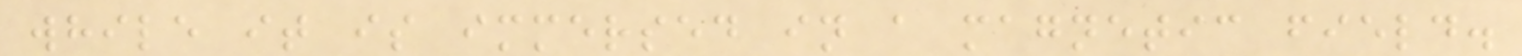while it is immersed in a magnetic field.
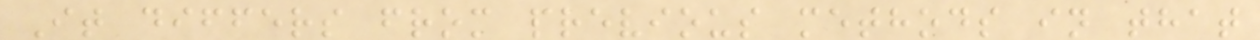It differs from previous methods in that
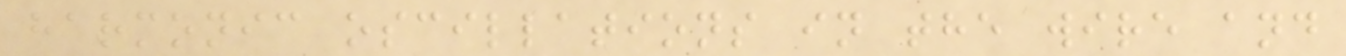harmonic oscillations in the wire and
